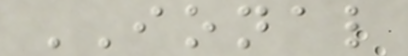IONAL
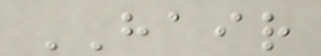HAIR
